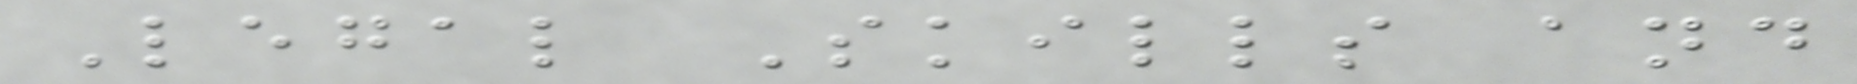Legal Skills and
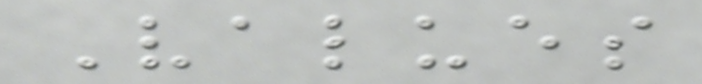Values
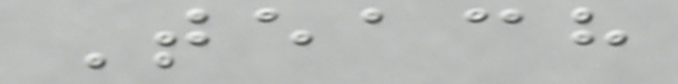Teach
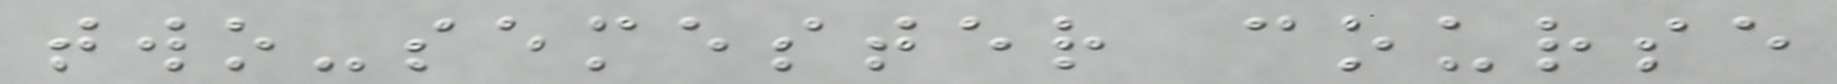two-semester course
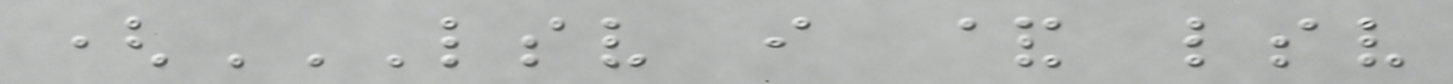(LSV I & LSV
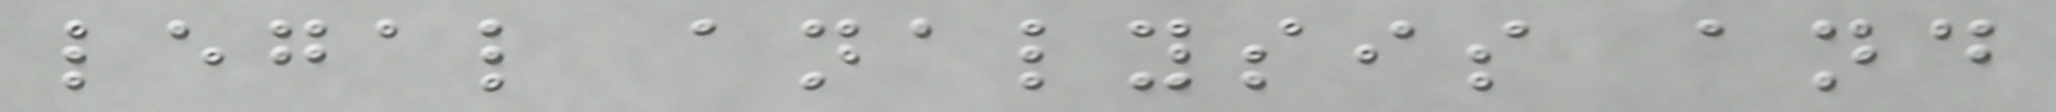legal analysis and
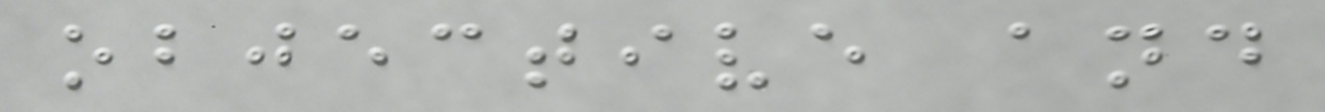objective and
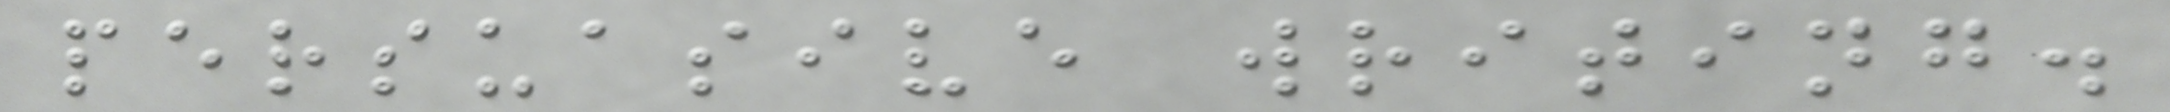persuasive writing.
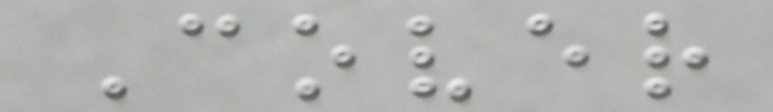Cover
